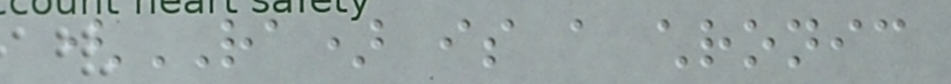(RA) is a chronic
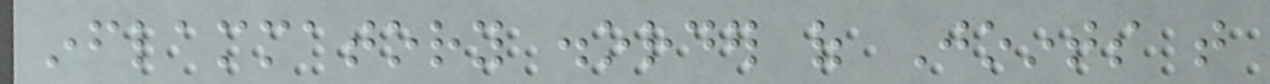inflammatory disorder of Joints that
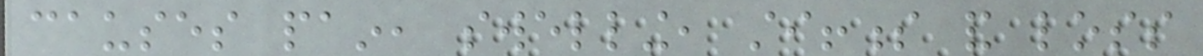causes pain, swelling, stiffness and loss
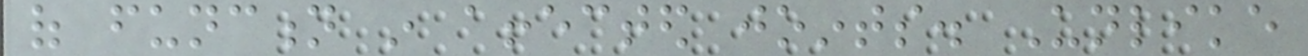of function in affected joints. Unlike
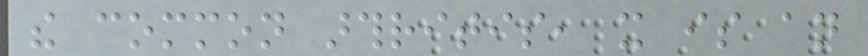the common arthritis, it is an
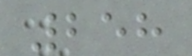258
